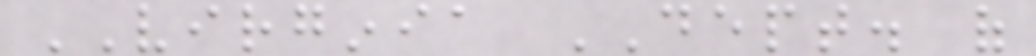VIRGINIA DEPT. of
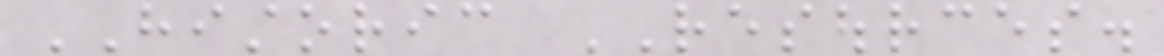HISTORIC RESOURCES.
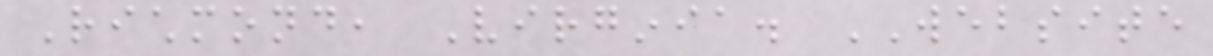Richmond, Virginia. WEBSITE
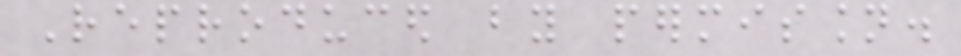Reproduced by permission.
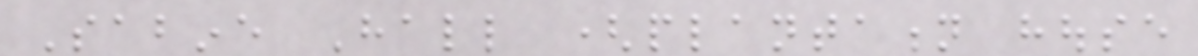Sabine Hall (plantation house
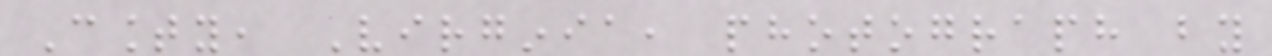County, Virginia, photograph by
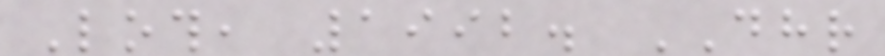Loth, 1992. DHR
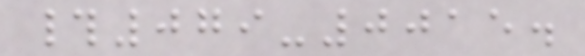#079-0015.
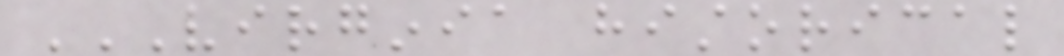VIRGINIA HISTORICAL
